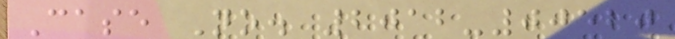Case No. 2012-00520
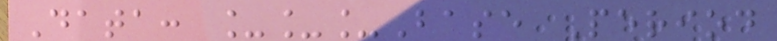Data: ___Base Period
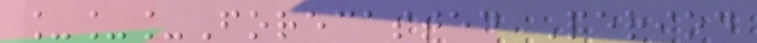___Forecasted Period
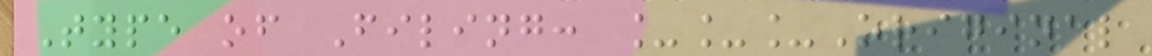Type of Filing: ___Original
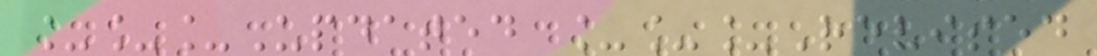___Updated ___Revised
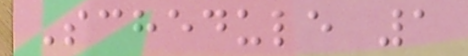Schedule 1
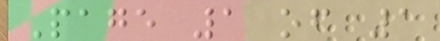Page 1 of 1
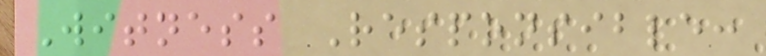Witness Responsible:
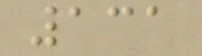131
